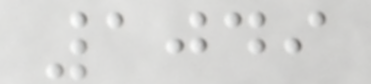1049
